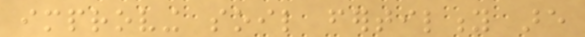improving soil fertility are
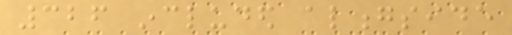326 included alongside
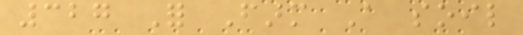327 For Farm A soil
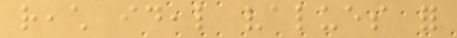reach ideal values for
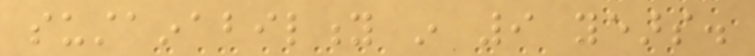sustainability in 9 years.
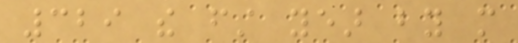329 the first year by more
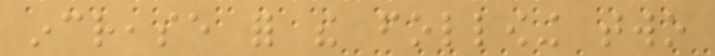increase for the following two
